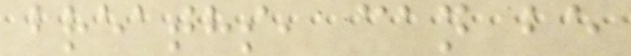breaths, can be
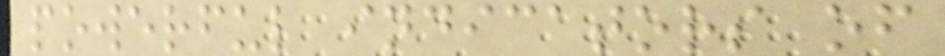powerful indicators of
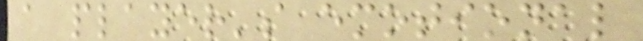a player's emotional
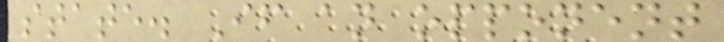state. If an opponent
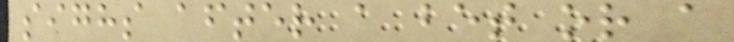sighs after a bet or a
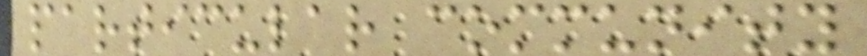particular community
